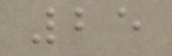25
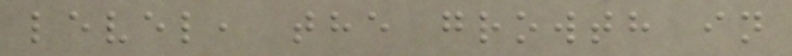level, the growth in
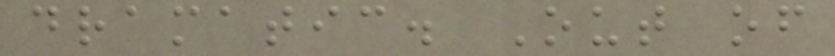dramatic. Out of
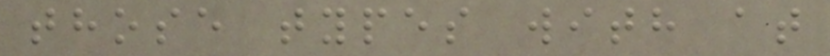those types with at
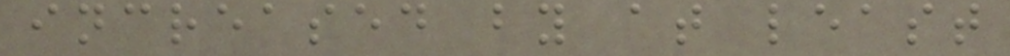increased by at least
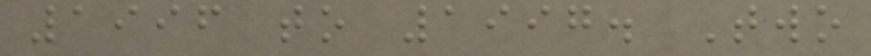1996 to 1997. Two
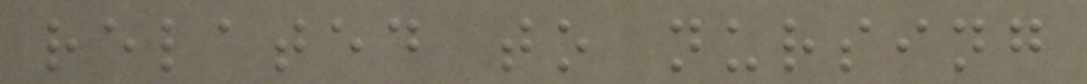related to nursing
